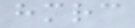hmrc
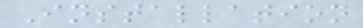Installation
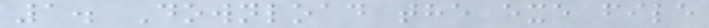1. Download the exe file
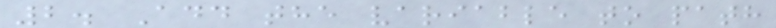2. Add the variable to path
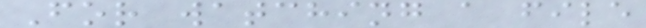For watching a file
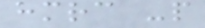hmrc -p
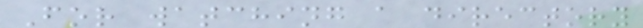For watching a directory
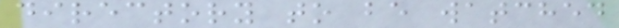directory to be watched
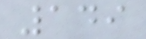149
